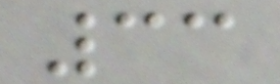33
